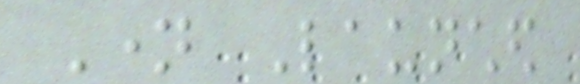Name Launched
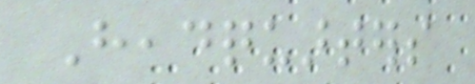Headquarters
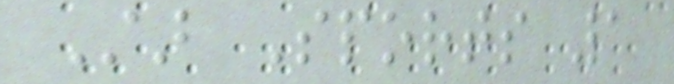Star Sports 1
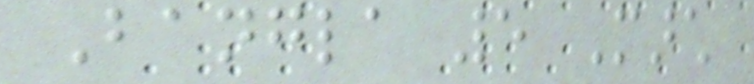Bangla 5 March
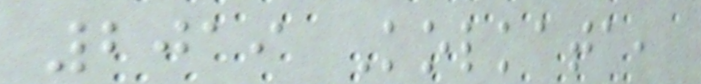2019 Kolkata,
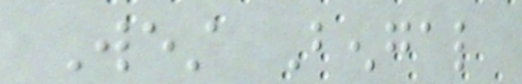West Bengal
